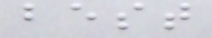best
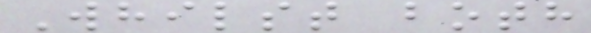Whilst both
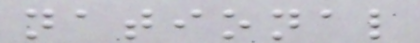national
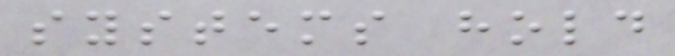systems hold
